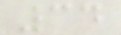34
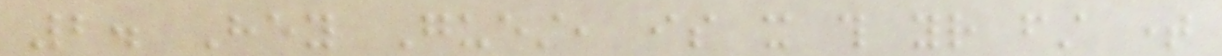2. Hey Guest, is it this your first time
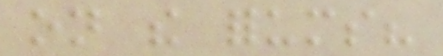on the forums?
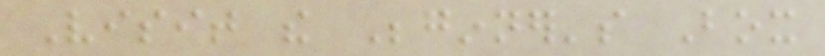Visit the Beginner's Box
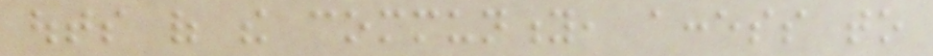outs of the community, access to
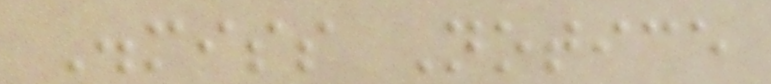Dismiss Notice
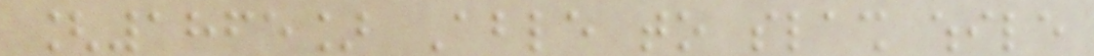[1865] Able to slash while
